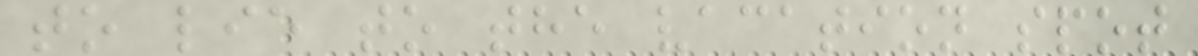to lie to the vacation spot
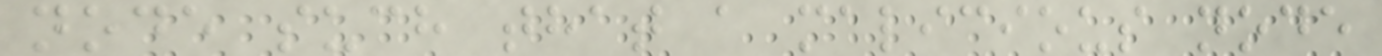node such that a malicious node
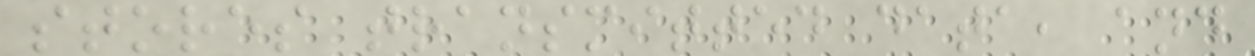stores transmitted data, and
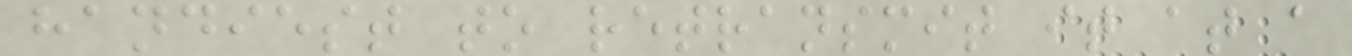handiest to retransmit it at a
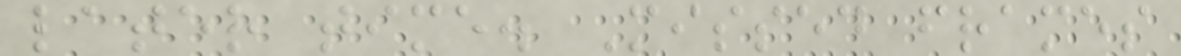later time. Missed frames
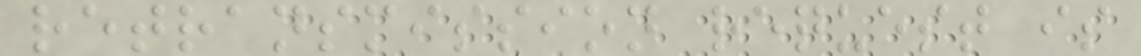retransmission request is
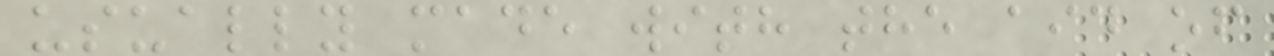usually made with the aid of
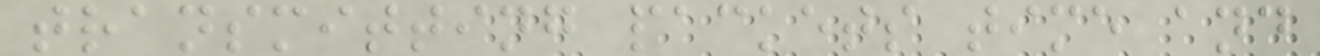transmitting packets time and
